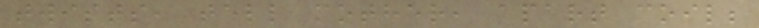twists, tell mother, apart coil;
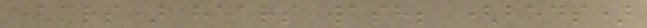(mrs) hears wash; (beds)
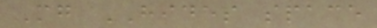Mg HIDES space
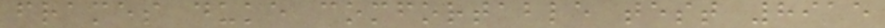frames duke comfortable test 8915
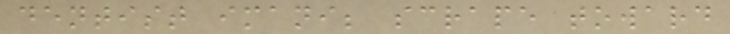dentist imani; scrape toward
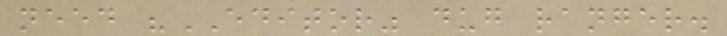need "EDITOR" dug ranger.
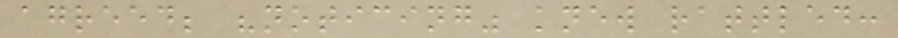agreed; "noticing" knew rattled:
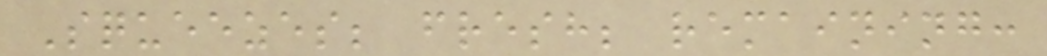Squeezes; fresh; remaining:
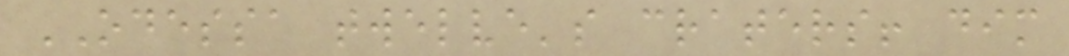ODESSA twelve's craters! dim
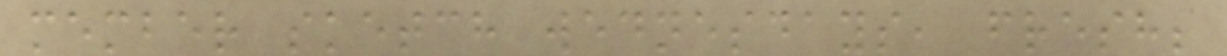member sketch wednesdays, fresh;
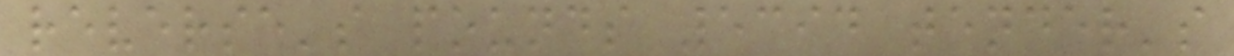reverse's pounds 5394 tender's
